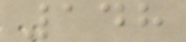148
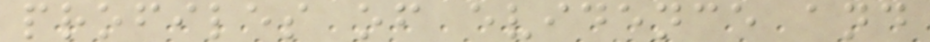profiles of evidence and
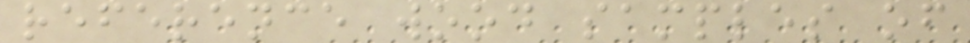reference wood samples of
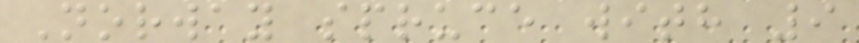Norway spruce with 9
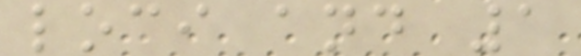loci and 1
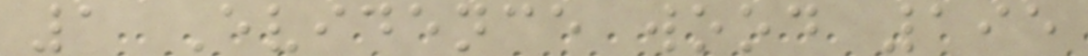1 Evidence wood 195
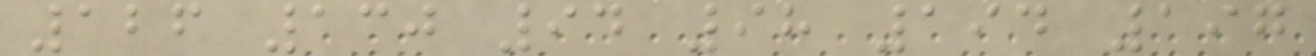126 130 94 98 194 197
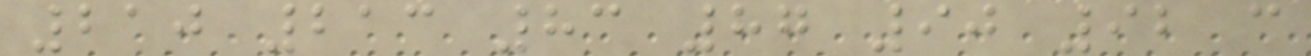210 213 83 87 90 92 c
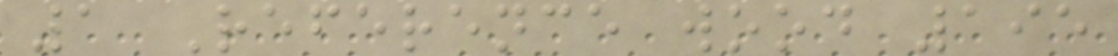1 Reference wood 195
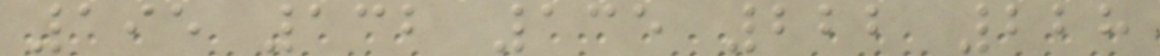195 132 135 222 228
